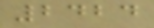2424
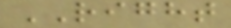RIGHT
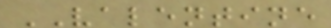VALENTINE
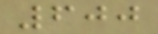600
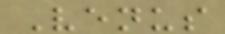Venus
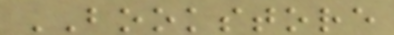BOOKSTORE
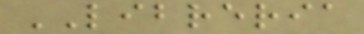LIBRERIA
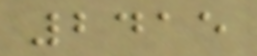2415
